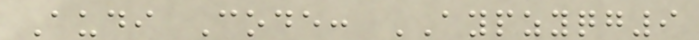Audi Code: AYPZYQG9
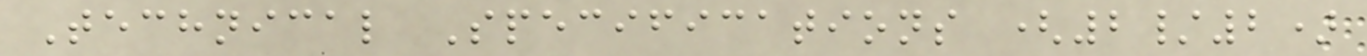Technical Specifications (2/2)
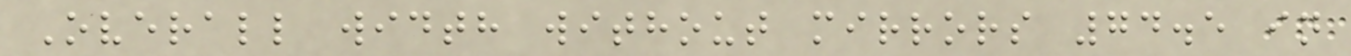Overall width without mirrors 74.5 in
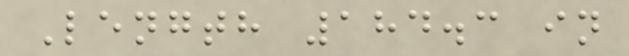Length 184.3 in
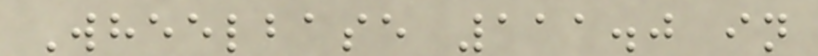Wheelbase 111.0 in
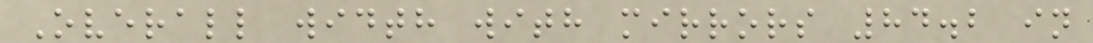Overall width with mirrors 84.2 in
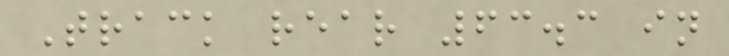Track rear 63.3 in
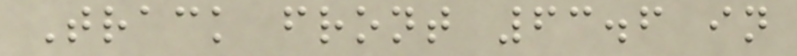Track front 63.6 in
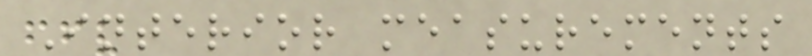Interior measurements
